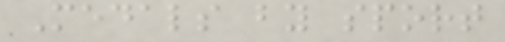Medals by sport
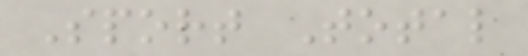Sport Total
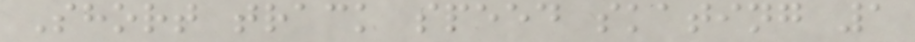Short track speed skating 1
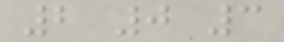2 0 3
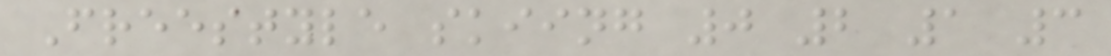Freestyle skiing 0 2 1 3
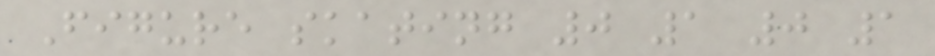Figure skating 0 1 0 1
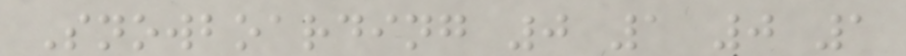Snowboarding 0 1 0 1
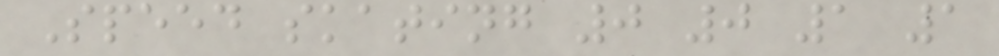Speed skating 0 0 1 1
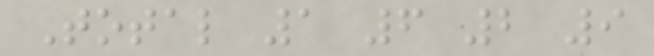Total 1 6 2 9
